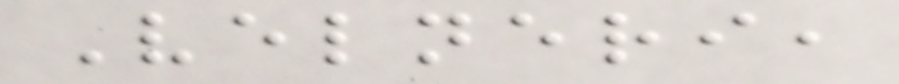Velneri,
